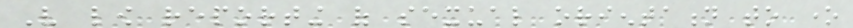Very low reporting of sexual orientation to one
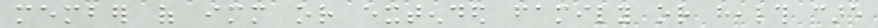member of immediate or extended family or health care
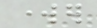worker
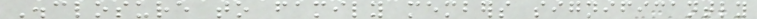Disclosure to family members significantly
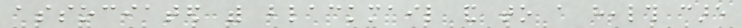associated with blackmail and to a health care
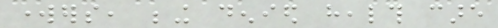workers, being denied health care
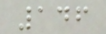146
